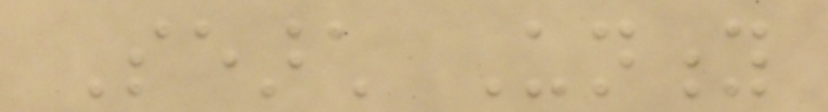Search Unity
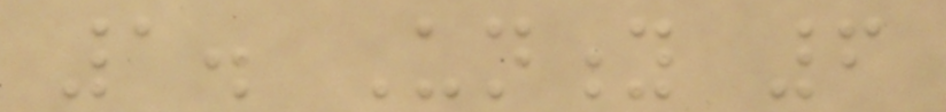1. Unity 6
